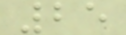25
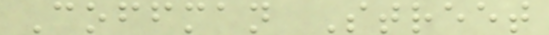Coffman Street
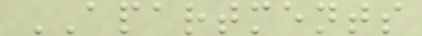APARTMENTS
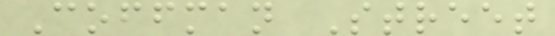Coffman Street
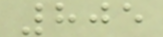805
